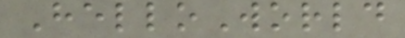HelloWorld
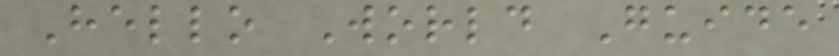Hello World Guide
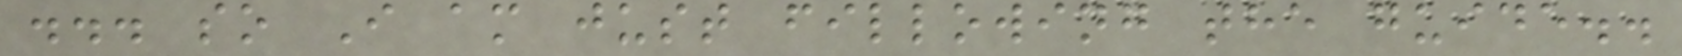... so I am just fillowing the guide..
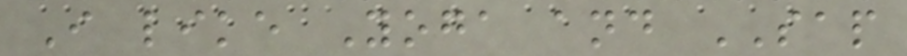I like Yoga and SAP
